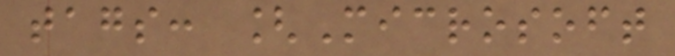tags: [Microsoft
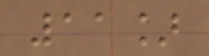11]
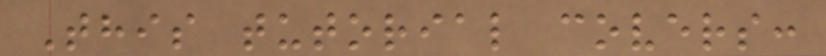This tutorial covers:
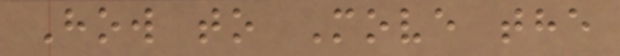How to Move the
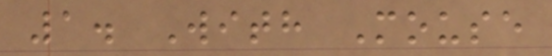1. With Mouse
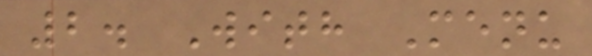2. With Menu
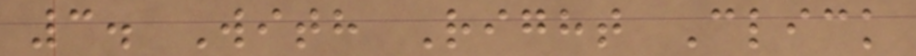3. With Right Click
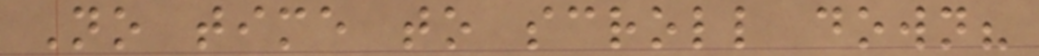No time to scroll down?
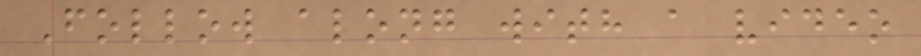Follow along with a video
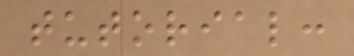tutorial:
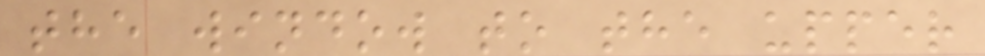the window to the upper
